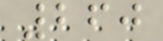260
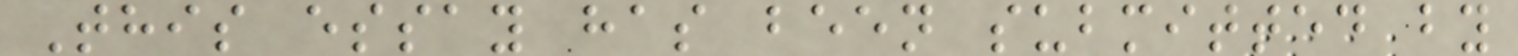This essay has been submitted by
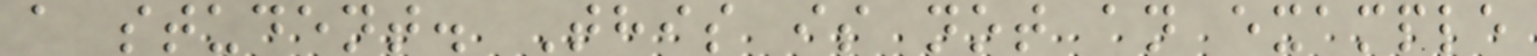a student. This is not an example
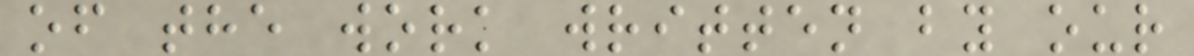of the work written by our
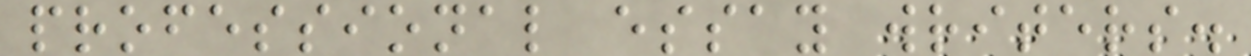professional essay writers.
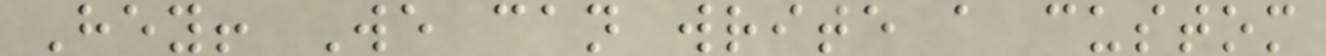Hey! We can write a custom
